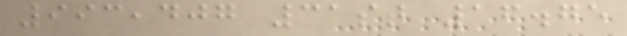993,407 31st 16.75
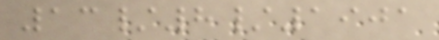13/8/1901
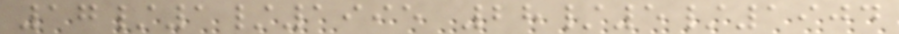17/1/1995 28/5/1904
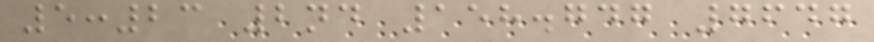5:23 2nd 158.747 7647
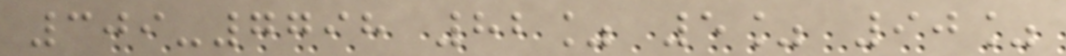309-7798 82% 5% 90%
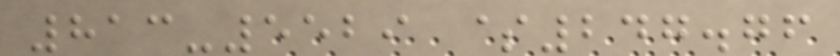813-5529 $247.76
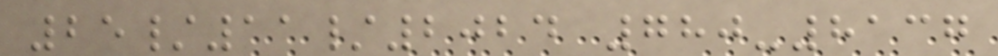25/11/2024 780-8137
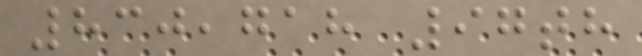830,718 97th
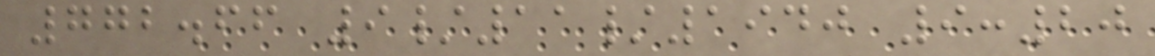772.66 9/11/1940 9:20
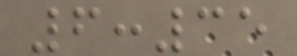6:35
